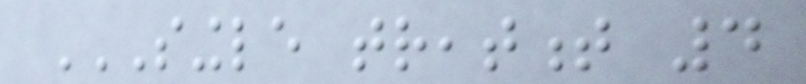SINGLE TREATMENT 4
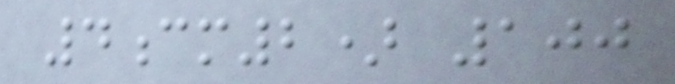4cm2) 100
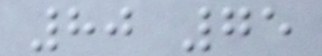80 75
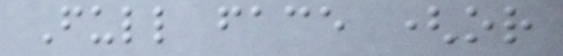Full face (or
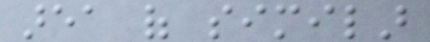area of similar
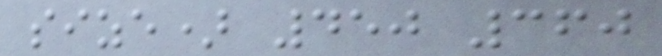size) 450 360
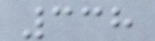338
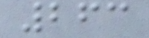263
